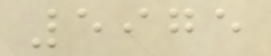5975
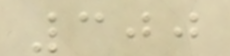300
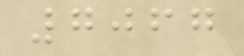7067
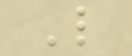L
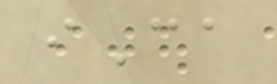iCa
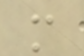m
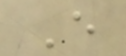E
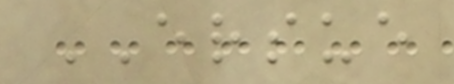ERSUE
